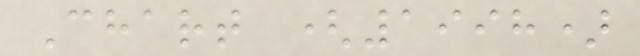Chart (1998)
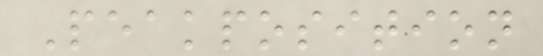Peakposition
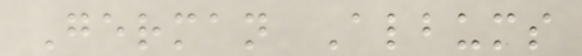German Albums
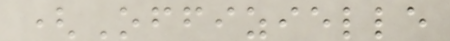(Offizielle
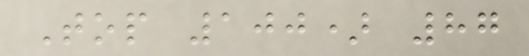Top 100) 87
